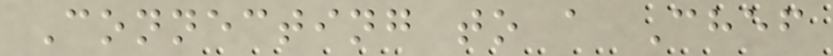Connecting to a Chef
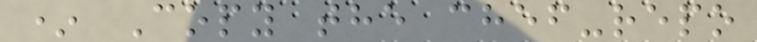* Copy the chef-repo
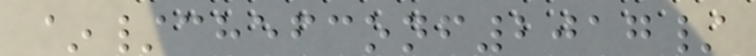~/chefconf2017/
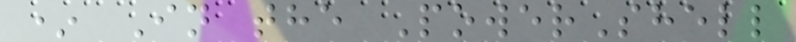* In the PowerShell
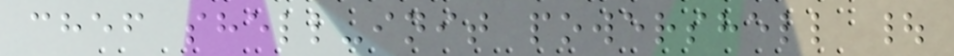chef shell-init powershell |
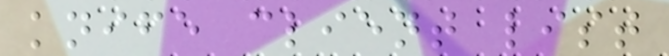knife client list
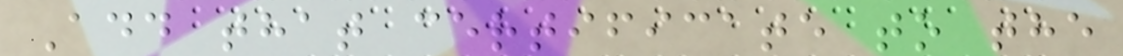Add that certificate to the
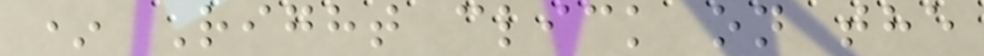* Right click on the
